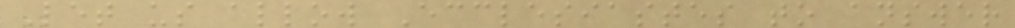Let us allow Ecclesiastes to answer
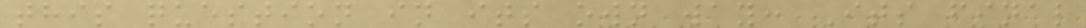this question in its own way: Its final
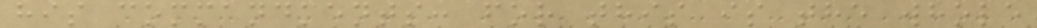his commandments: for this is the whole
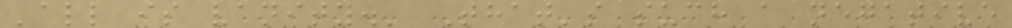'all is vanity.' That's such a negative
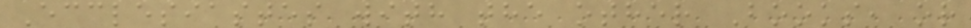Ecclesiastes with the other Books, or
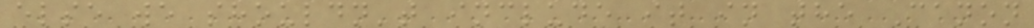else we shouldn't include it in the Canon
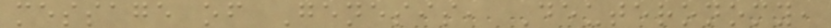message of Genesis, Deuteronomy,
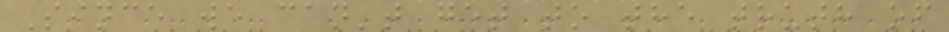Since we can't get to the truth of
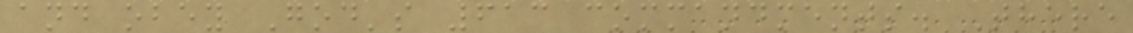and obey God's 613 commandments. There
